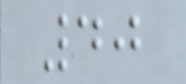40
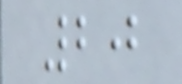20
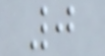0
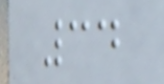34
